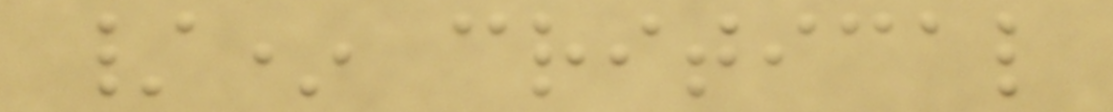/* critical
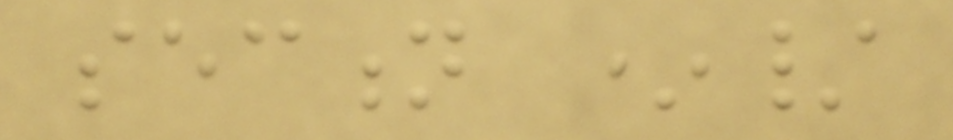section */
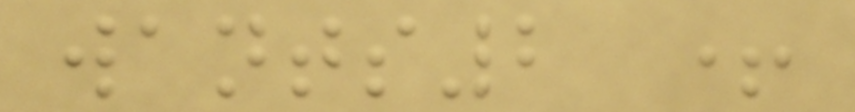wants2 +
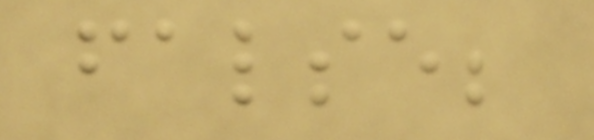false;
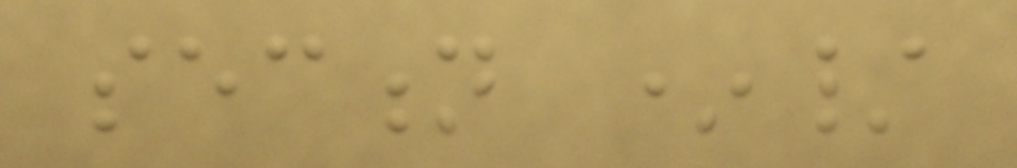section */
